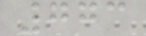773
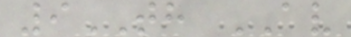9TH AV
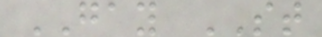GAY ST
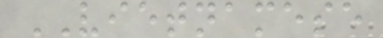VIETNAMESE
